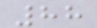88
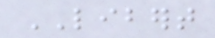LIBERT
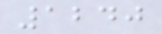1240
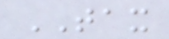TAX
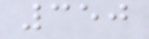350
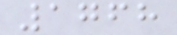1768
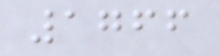1766
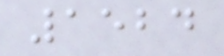1524
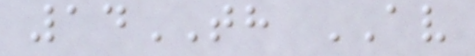14TH AV
